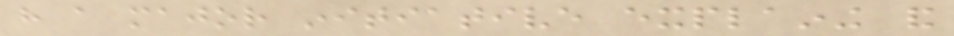have a major initiative explaining and
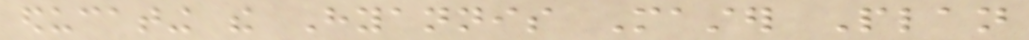educating the Hyannis Master Plan
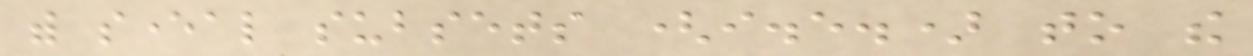with several subsets (i.e.) to the
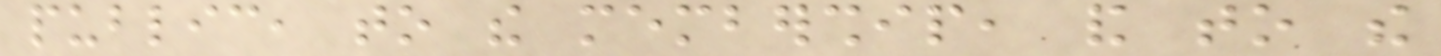public, to the membership, and to the
